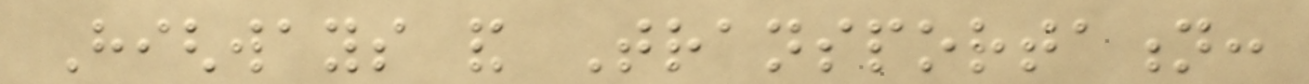Highways and Transportation:
